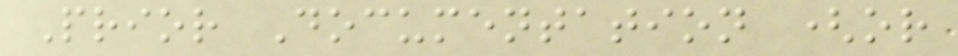Prior Documentation (or
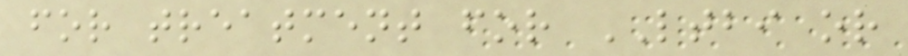for treatment for LTBI or
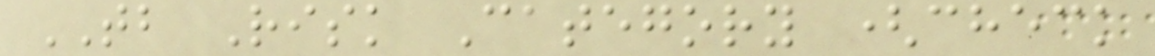TB Risk Category (check
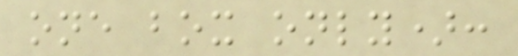one box only):
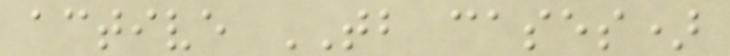active TB cases)
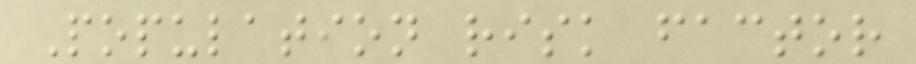Population risk factor
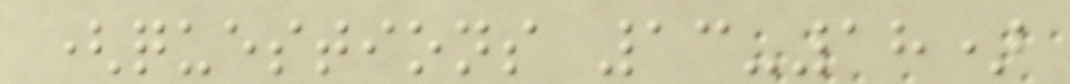(questions 13-18)
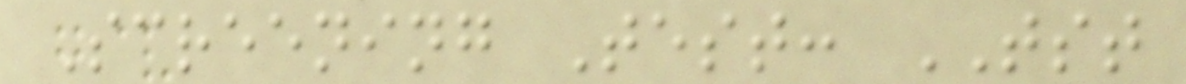Screening Test: TST
